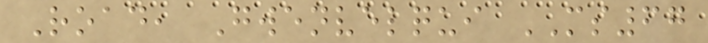Road, Gwenvelqui MS67
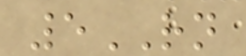5RN
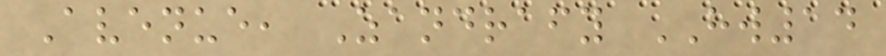Avenue, Zandrafy HW14
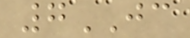7JC
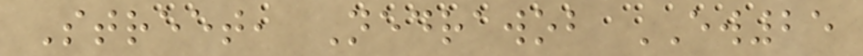Street, Nedrawob EW25
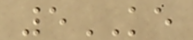5KE
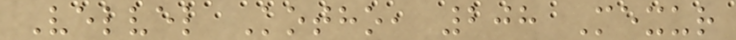Velvel Kotho, 208 Mexur
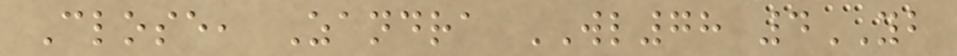Close, Zandra WL78 4YB
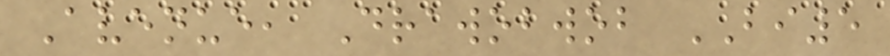Avenue, Drawobwob BI5
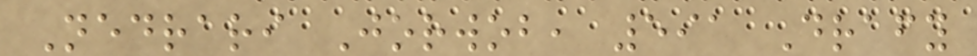Nedrari Jorwob, 591 Drafy
